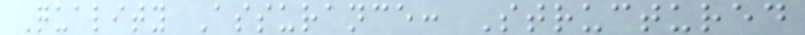Quality Assurance: Structured
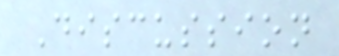Discussion
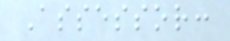Assessor:
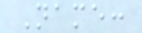Name:
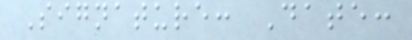Signature: Date:
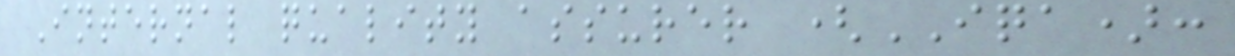Internal quality assurer (IQA):
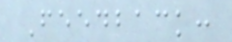Feedback:
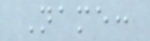Name:
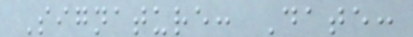Signature: Date:
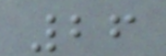26
